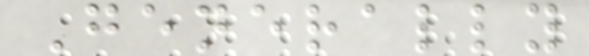Generally
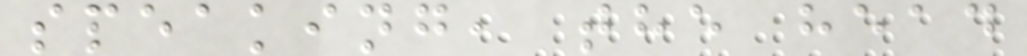speaking, the head
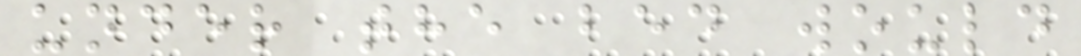under the bed would
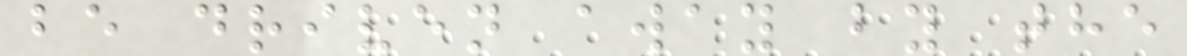be driven away by the
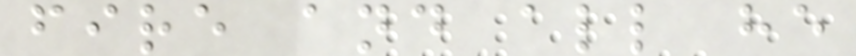fire and all he
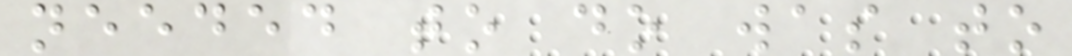needed to do was to
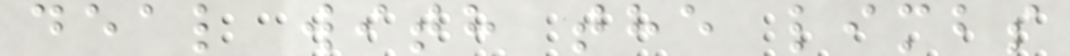deal with the limbs
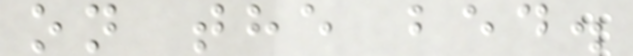on the bed.
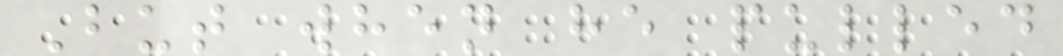But when he pulled
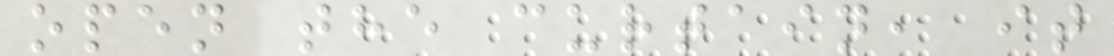open the curtain, it
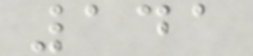141
